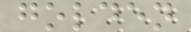golden
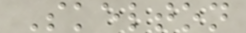Skelton
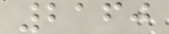2160
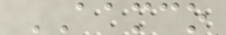AAMCO
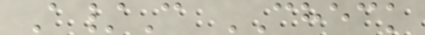A/C CHECK
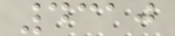4310
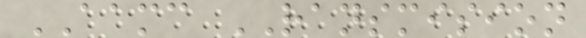AAMC RANSMISION
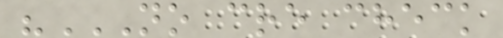"NO CRE CHECK
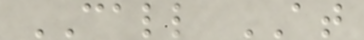CALL AT
